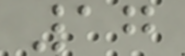17
